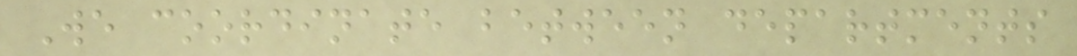We coordinate between departments
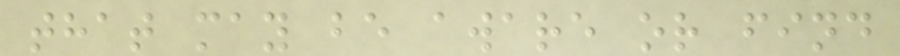that may be aware or find
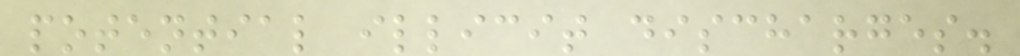potential illicit discharges.
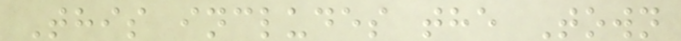This includes the Town
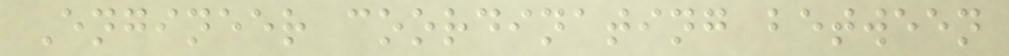Engineer coordinating between
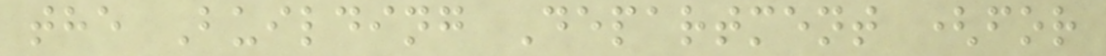the Building Department (for
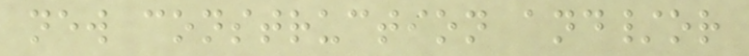new construction and/or
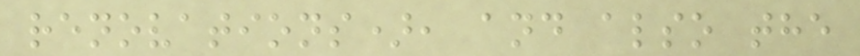renovations), and also the
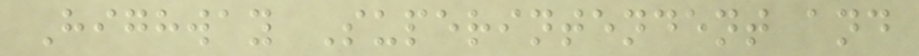Highway Superintendent and
